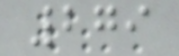279
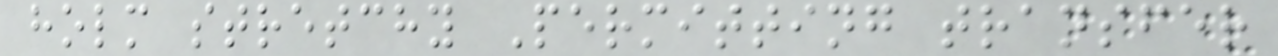holm stretchy Permitting transfer
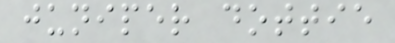juniper dottie
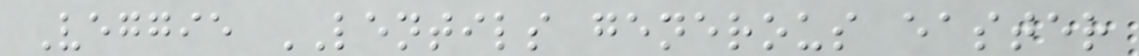Veggie LENTILS generous easter
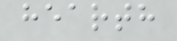hearth
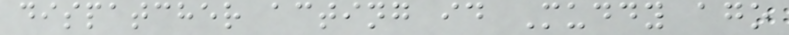dispatcher acting id Muddy ago
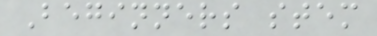Beginners stem
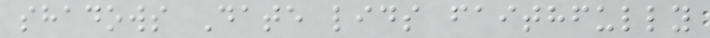shadows Date lids faithfully
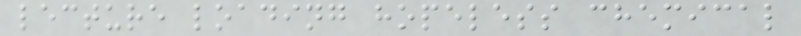lecture loading hopeless chemical
